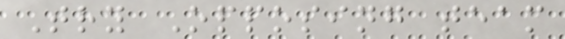Try Opposing team
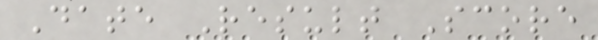Date Result Score
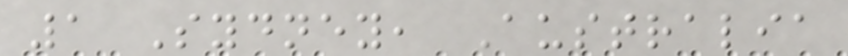1 Sydney, Australia
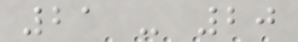21 - 20
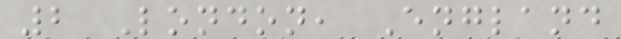2 London, England
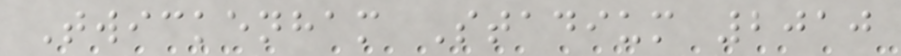Twickenham Stadium 2010
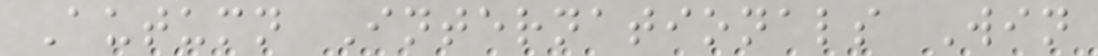Autumn Internationals Win
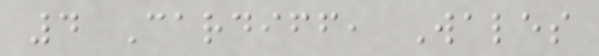4 Cardiff, Wales
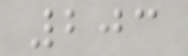203
